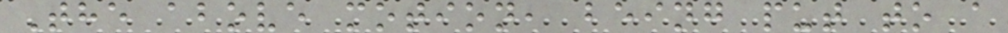The above motion, being put to a
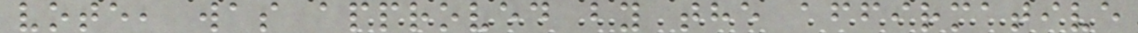vote, was approved by the affirmative
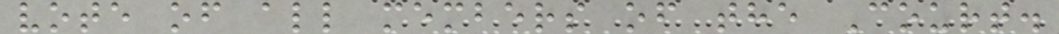vote of all members of the Court.
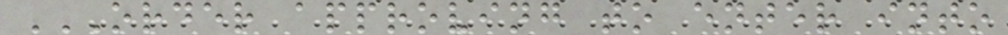ORDER APPROVING TO ENTER INTO
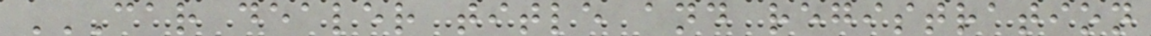CAR DEALER TITLE AND REGISTRATION
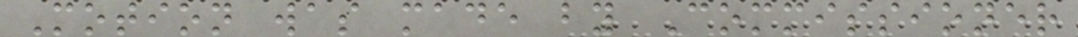Motion was made by Commissioner
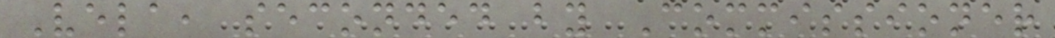Vela, seconded by Commissioner
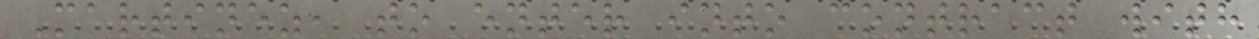Martinez, to enter into contract with
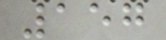157
